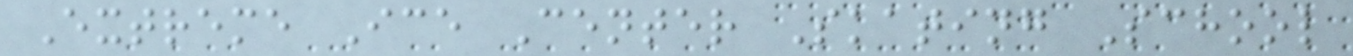Extreme Ice Center Skating School
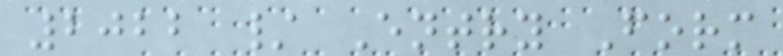2022 / Entry Form
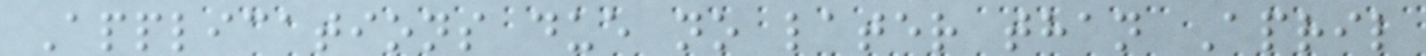Applications due no later than April
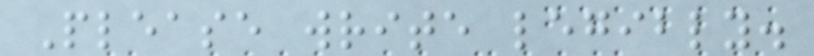Please write legibly.
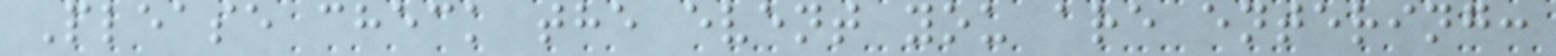Please check the event you are entering:
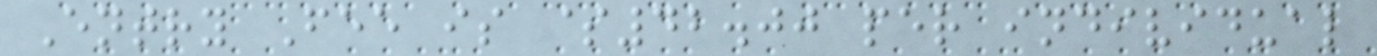Entry Fee is $42.00 per individual
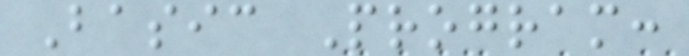Basic Program:
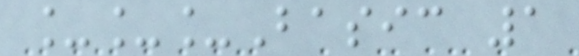___Basic 1
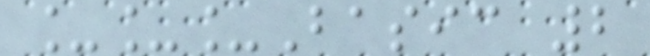___Basic 2
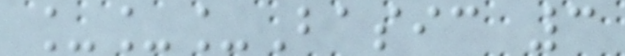___Basic 3
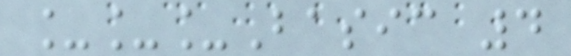___Basic 4
